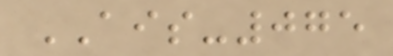AIS-075
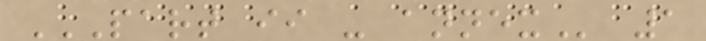PART II - ANNEX 1
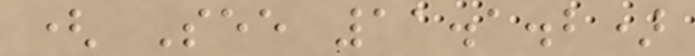( See 11.1.2)
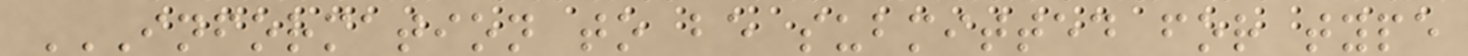INFORMATION TO BE SUBMITTED FOR TYPE
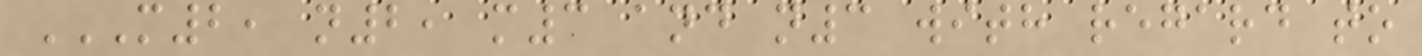M2, N2, M3 AND N3 WITH REGARD TO
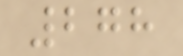278
